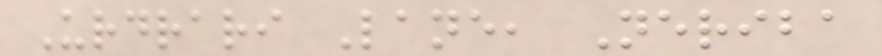Urdrari Lane, Neriba
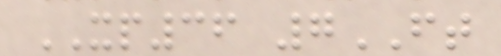XP36 7FT
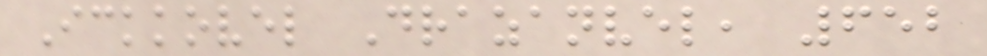Ickkovel Drazanvel, 652
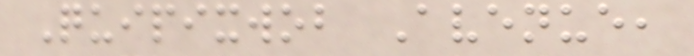Quipixwob Avenue,
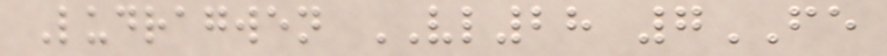Ludragwen VL28 7FE
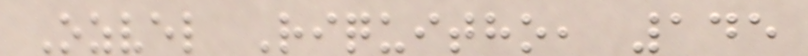Ozvel Riquitho, 145
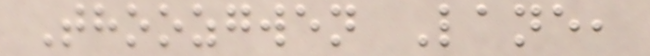Thoozgwen Lane,
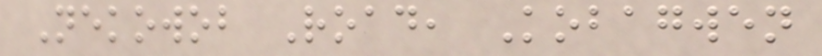Nekowob Road, Kobagwen
